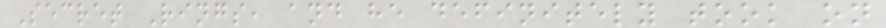Secret Rings, and he definitely took on
